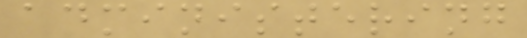administering
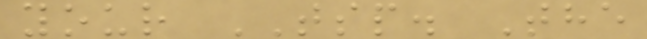your TSP. The
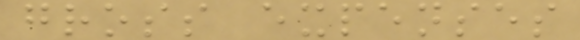gross expenses
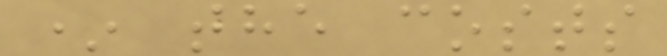* the costs
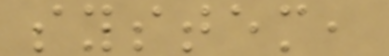system,
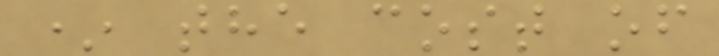* the cost of
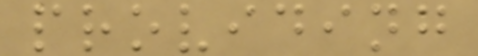providing
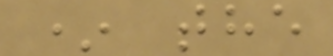* the
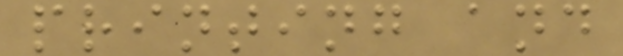printing and
